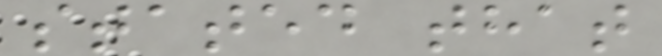stated that
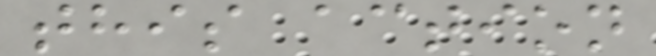this action
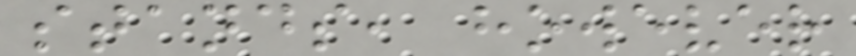stands, however
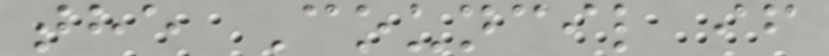the Council if
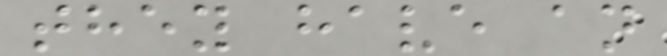they have an
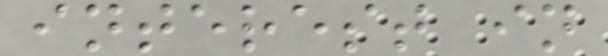interest in
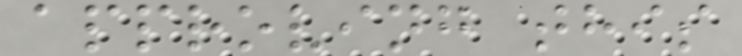approving this
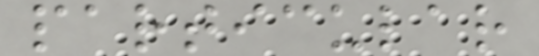particular
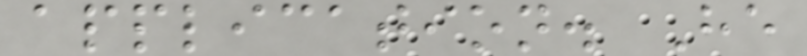application. He
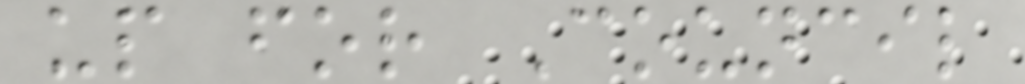up for Council
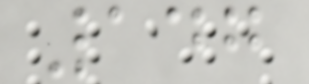147
